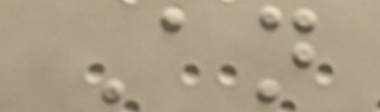An
